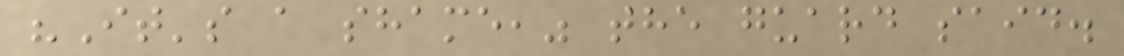"It's a shame," the guard said.
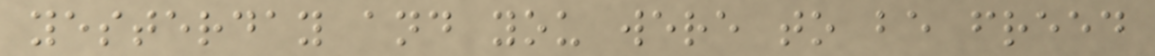yesterday and you were to be freed
